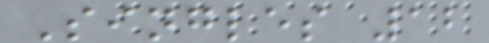Singles 12
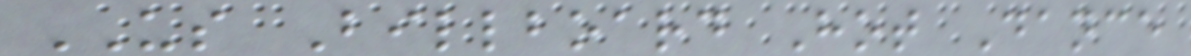US Billboard Hot Dance
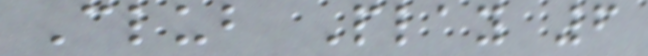Club Play 6
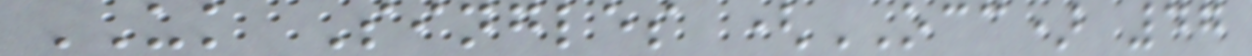UK Singles (OCC) 47
